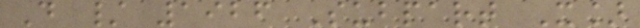D / 1926 Subpart X]
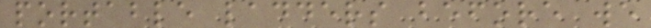portable ladders before we
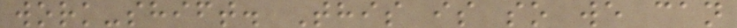work-shift. This is so we can
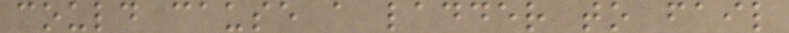could cause a ladder to fail
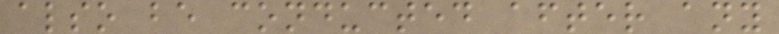also be conducted after any
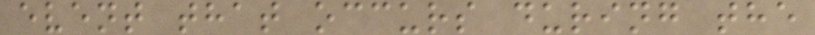event that occurs during the
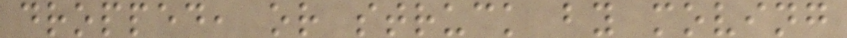dropped, or struck by moving
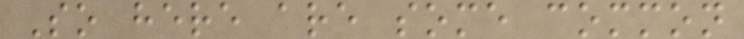So here are some common
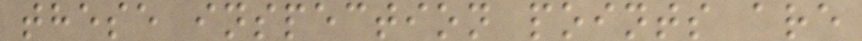these inspection points are
